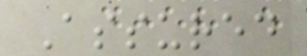Assured
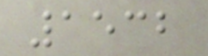1532
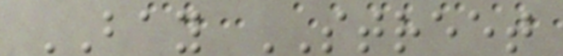BAY STREET
